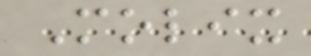Molix
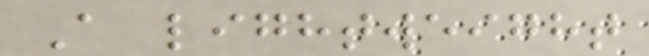A lightweight
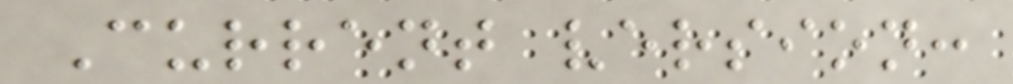Current version:
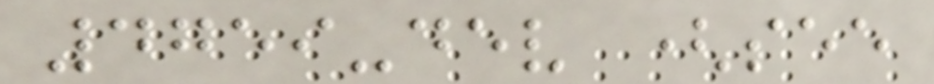4759-dev (see
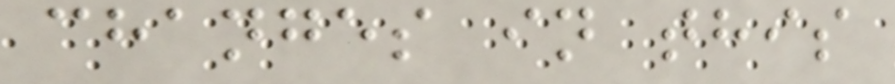changes in this
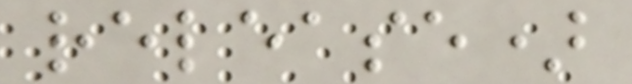release)
